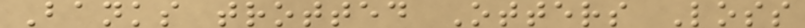Banks trotted Otters Loss
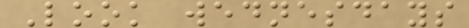Look wednesdays
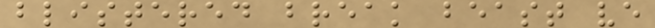blistered break beast ve
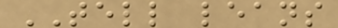TELL leans
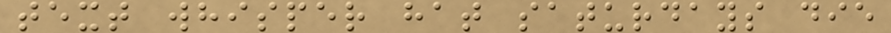text whisper hat saturdays die
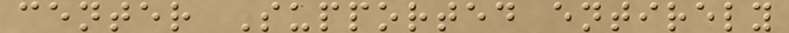center Supported entirely
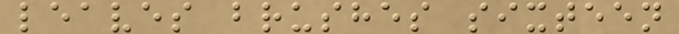leaves brushes sixteen
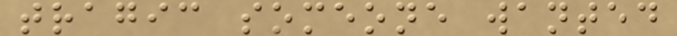tragic someone wanted
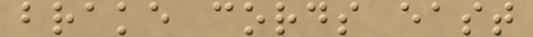brake cords east
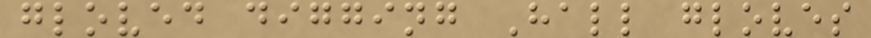gloved digging Hall gloves
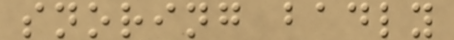snoring badly
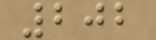202
